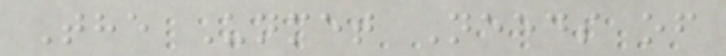The Unmet Needs of
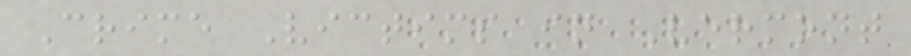Crime Victims in Vermont
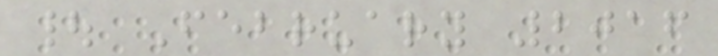| February 2016
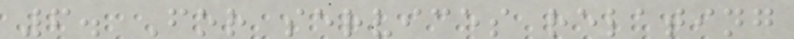6. For services relating
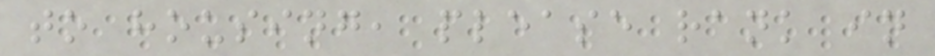to housing, please rank in
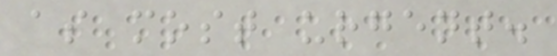as most urgent.
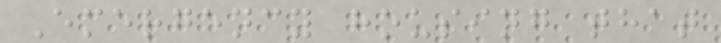Emergency housing that
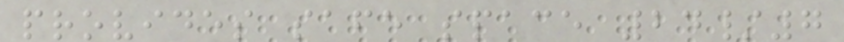provides safe space 24/7
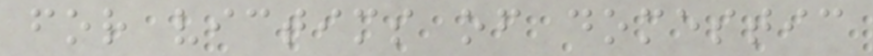for victims of domestic
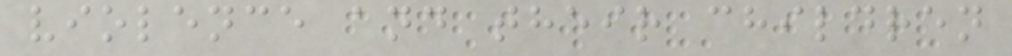violence and their children
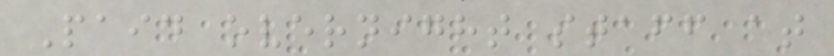Paid overnight staff at
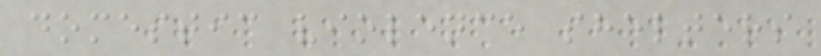domestic violence shelters
